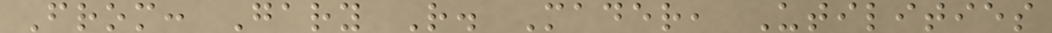From: Gary R. Mader, Utilities
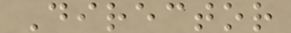Director
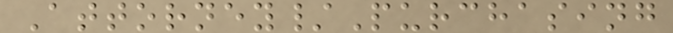Attorney/Purchasing
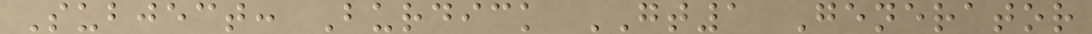Subject: Burdick GT1 Generator
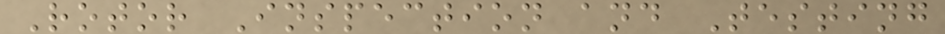Rotor Inspection and Testing
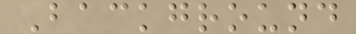Background
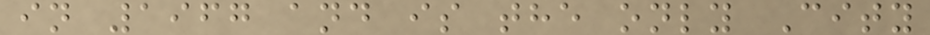in 1967 and is the only City
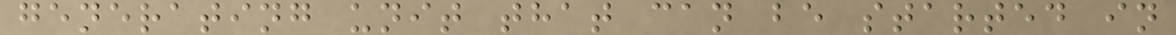generating unit that can be started in
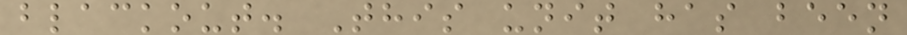blackout. This unit has been
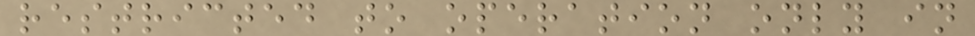restricted to operation only in
